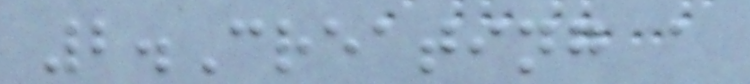2.Creating a
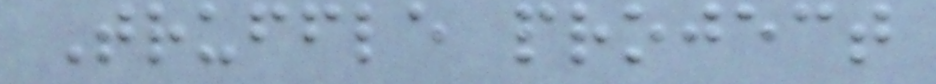Truffle project
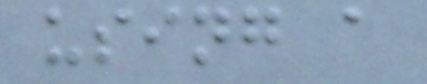using a
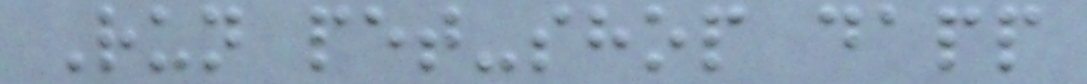Run pet-shop dapp
